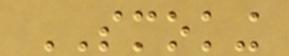SMOKING
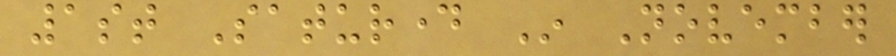1st Saturday In November
